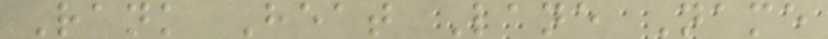Rank Heat Lane Name
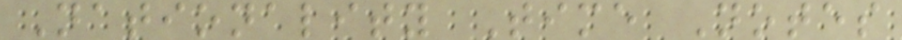Nationality Time Notes
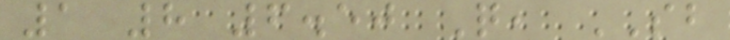1 8 6.50 Q, SB
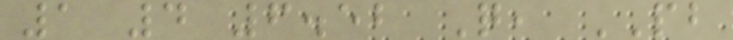1 4 6.52 Q, PB
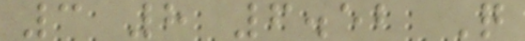3 8 6.52 Q
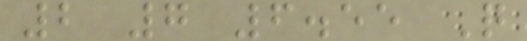2 7 6.55 Q
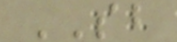SB
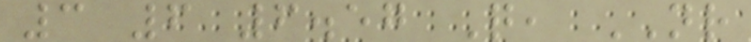3 6 6.57 Q, NR
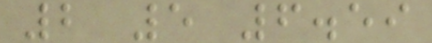2 5 6.59
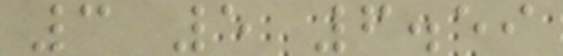3 5 6.59
